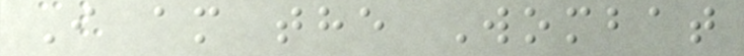I am the Wombat
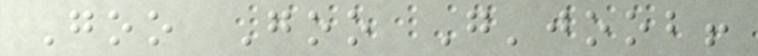Goo Goo G'joob!
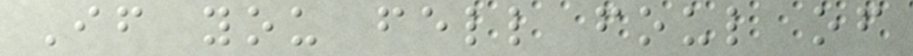If you fell foul of
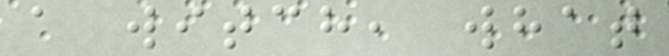a witch, what
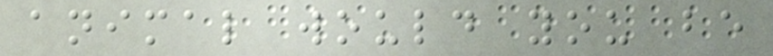animal would you be
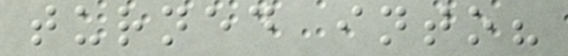turned into?
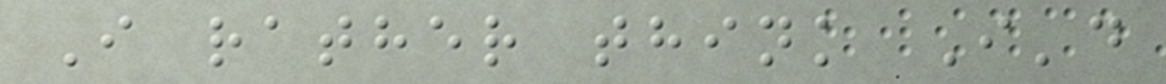I rather think I'd
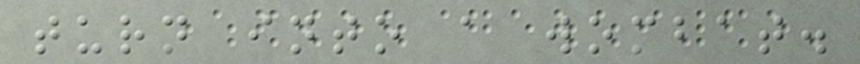turn into a wombat.
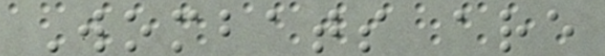Wombats are
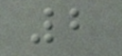2
